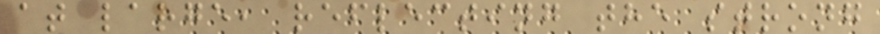at large, reflecting the strong
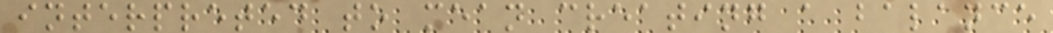interpreted to mean creating a balance
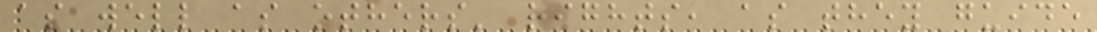as well as others' rights, as they guide
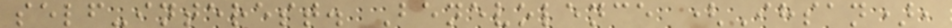self-interest. Benevolence (Ihsan),
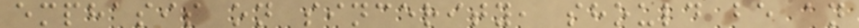emphasis on sincerity, should be an
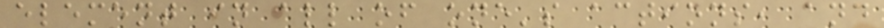element in all of one's actions, and
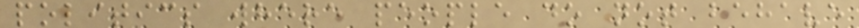politics where people do not behave
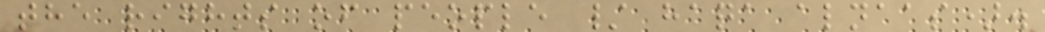the rights of people / haqa alnaas).
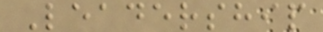Leadership
